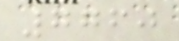7760
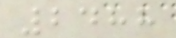2488
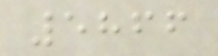5866
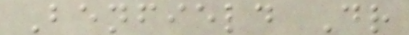Benfield Dr
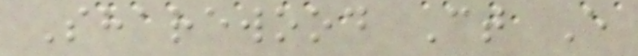Sharewood Ct E
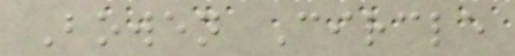Bowen Circle
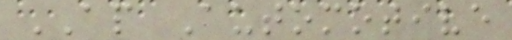AP Automotive
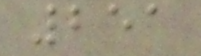251
